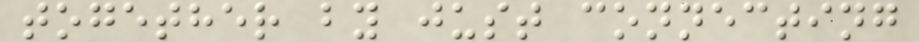together by just connecting
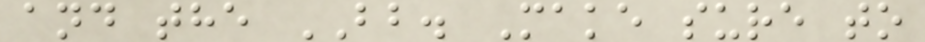and the BB. Make sure to
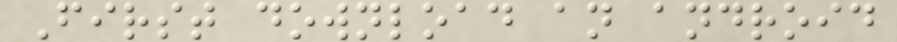First download an android
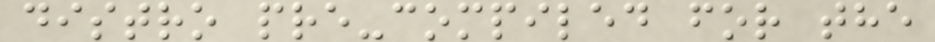distro pre-compiled for the
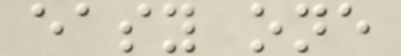easy one
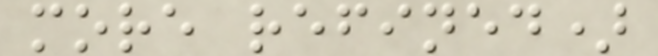more refined)
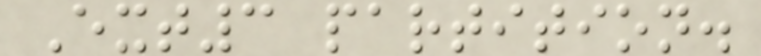Ext3 partition.
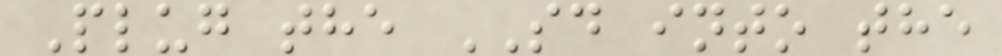Plug the SD into the
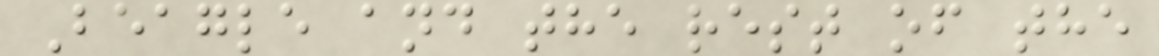Beagle and the rest of the
